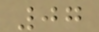07
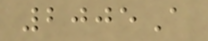2005A
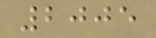2005
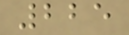225
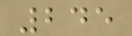245
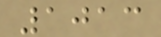1013
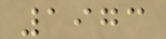1973
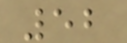52
